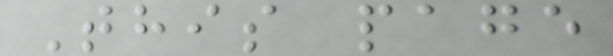This page
